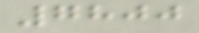7800
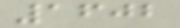1602
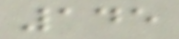145
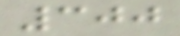300
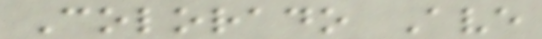Colorado Ave
